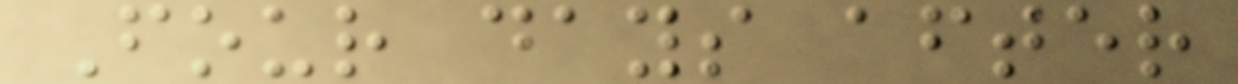Four days after
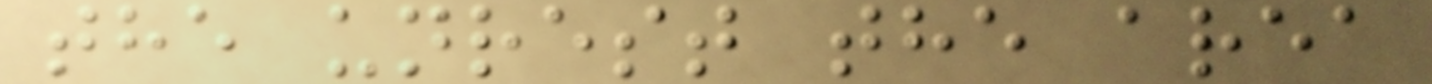the unrest the area
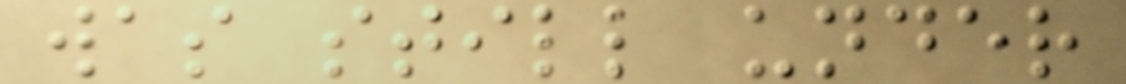was still under
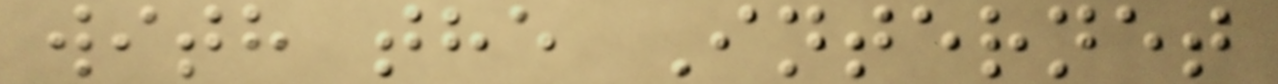with the Internet
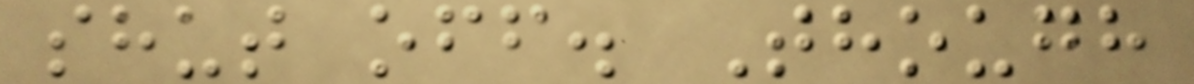shut off. Though
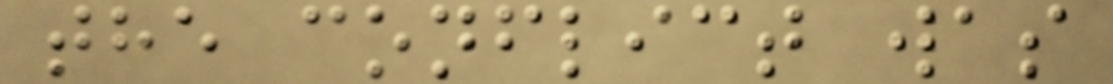the conflict was
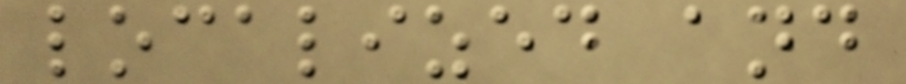localized and
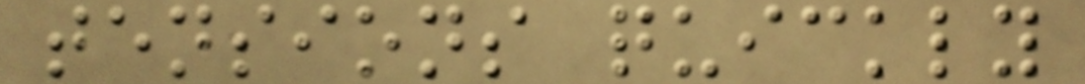tensions quickly
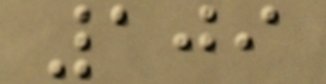109
